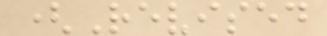(Revised
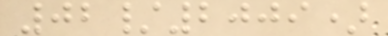02/2009)
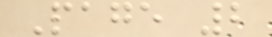Page 2
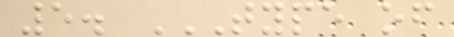5. TYPE OF
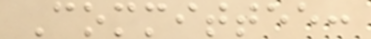Committee:
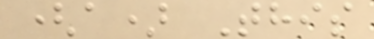(a) This
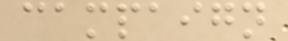campaign
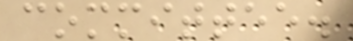committee.
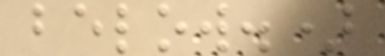below.)
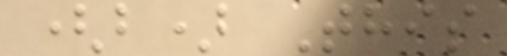(b) This
